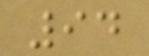94
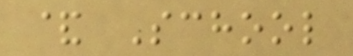& School
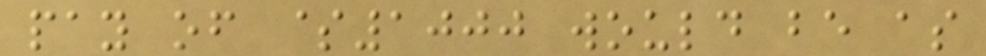pay of $1000 would be as
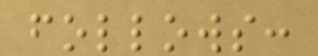follows:
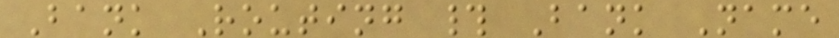Bank Routing # Bank Name
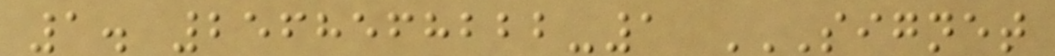1. 2568568222-1 SIGNET
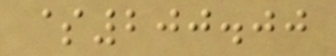$200.00
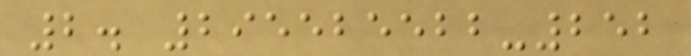2. 295525522-252
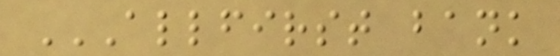ALLFIRST BANK
